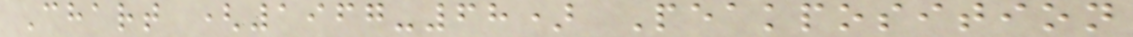Chart (1967-68) Peakposition
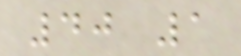40 1
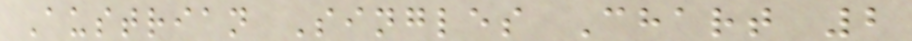Austrian Singles Chart 2
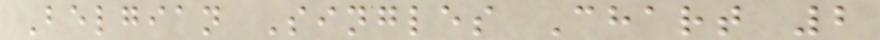Belgian Singles Chart 2
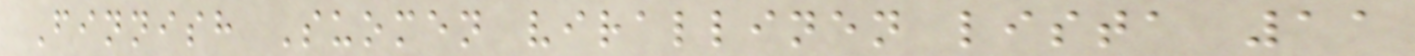Finnish Suomen virallinen lista 11
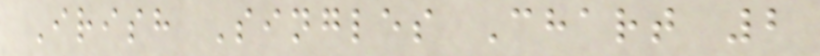Irish Singles Chart 2
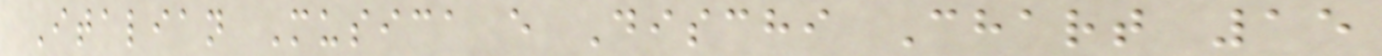Italian Musica e Dischi Chart 15
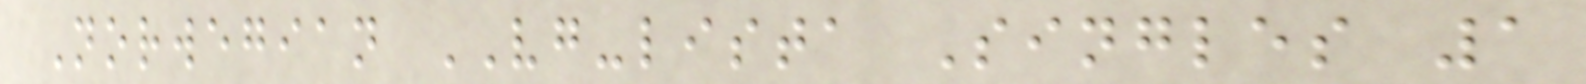Norwegian VG-lista Singles 1
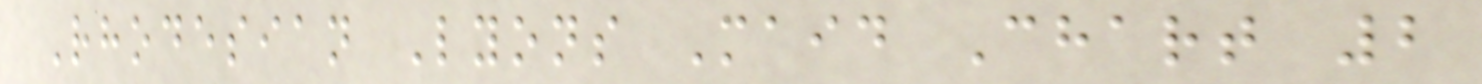Rhodesian Lyons Maid Chart 2
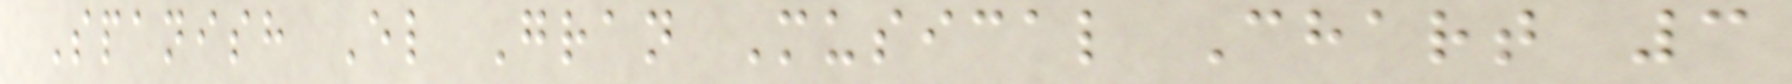Spanish El Gran Musical Chart 3
